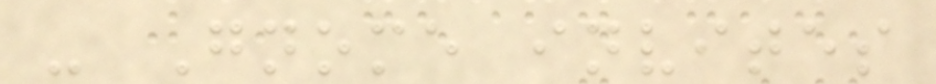- Gnome invites
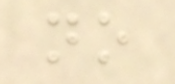no
